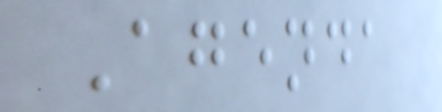Agenda
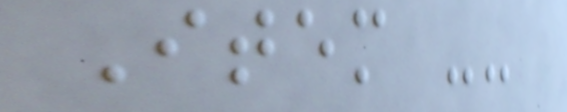Item --
